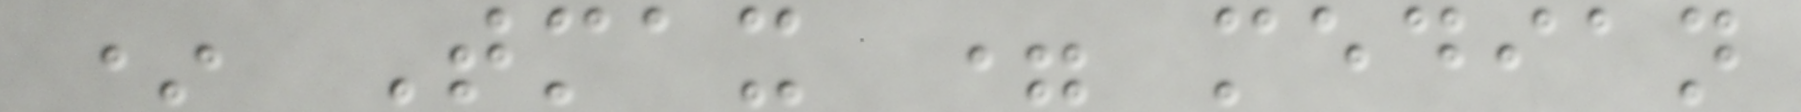* Tmax = median
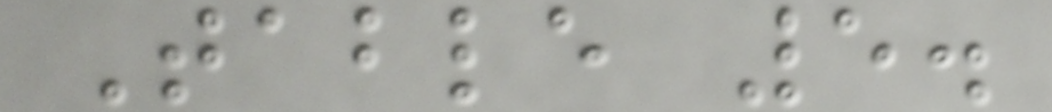Table 5.
